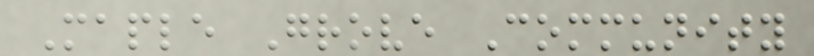Maple Grove Community
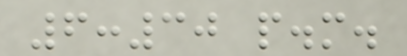6:30 p.m.
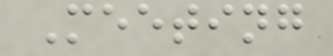Meeting
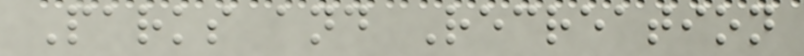Parks and Recreation
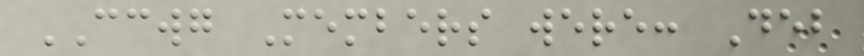CCWG Members were: Deb
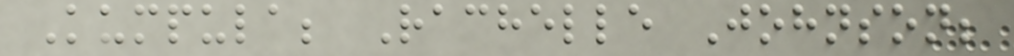Kumpula; Rachelle Johnson;
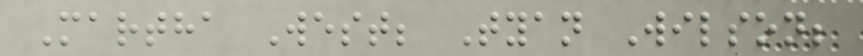Martha West; Tyan Wilson;
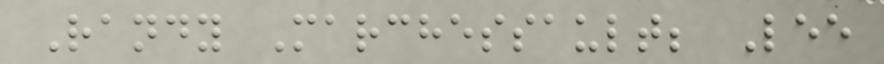Randy Marchessault; Lee
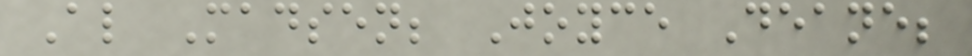Al Madsen; Joyce Deane;
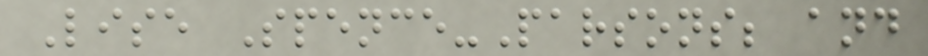Lise Spence-Parsons; and
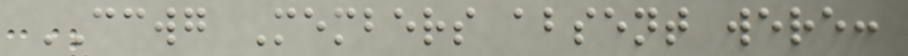CCWG Members absent were:
